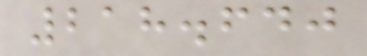218.640
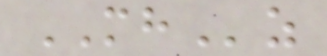MHz
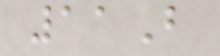11B
